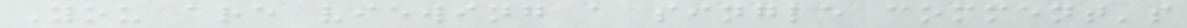You are viewing a single comment's
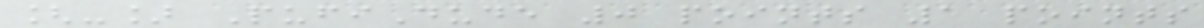[-] PufiDude 0 points 1 points
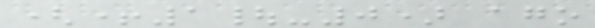(+1|-0) ago
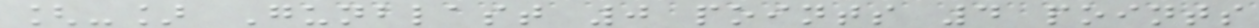[-] Gunblast 0 points 4 points
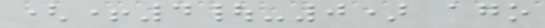(+4|-0) ago
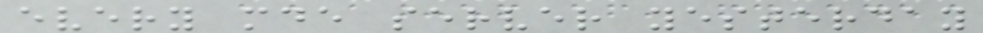every mde server yesterday
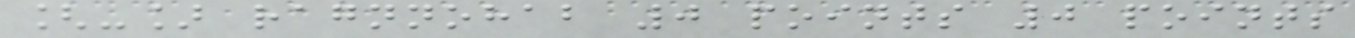[-] ragnnohab 0 points 0 points
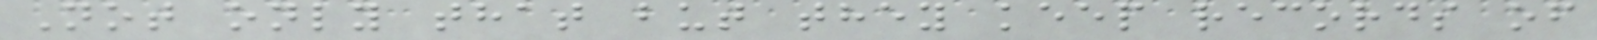Not only that but they keep records of
